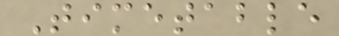Timetable
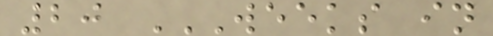20 WEEKS IN
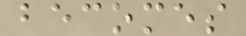becomes
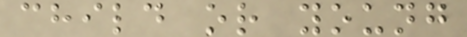child or young
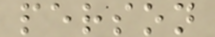person
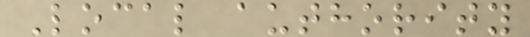Local authority
